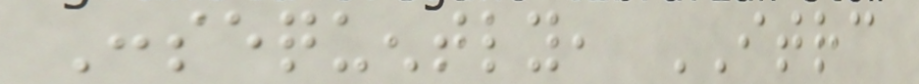Consequently, ITRC
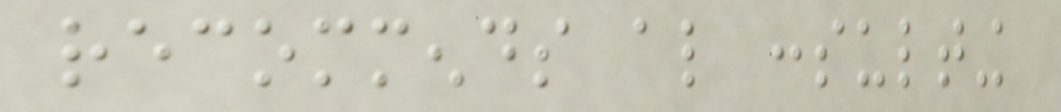recommends also consulting
